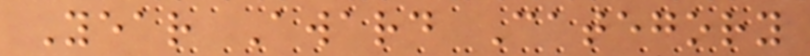Year Award Category
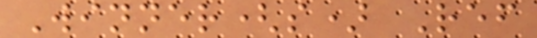Winner(s) Ref
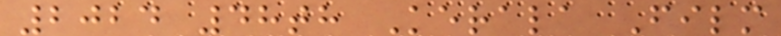2024 48th Kerala Film
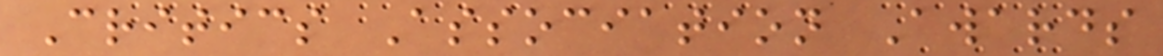Critics Association Awards
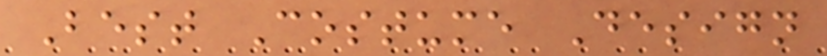Best Costume Design
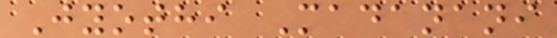Jyothi Madanani
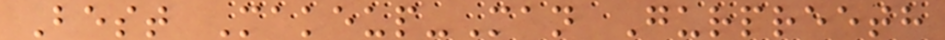Best Makeup-Man Gurpreeth
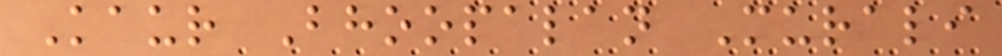Kaur Bhoopalan Murali
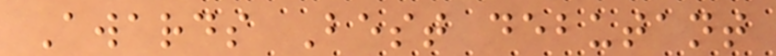Awards Best debutant
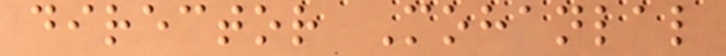director Mohanlal
